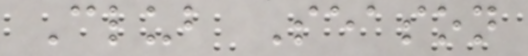Club Season
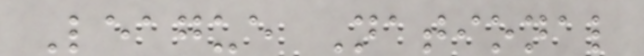League National
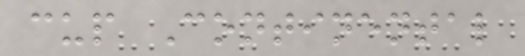cup Continental
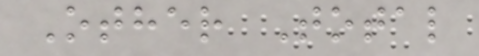Other Total
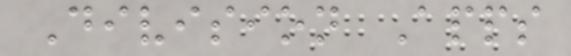Division Apps
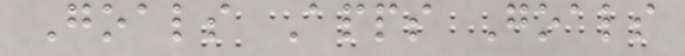Goals Apps Goals
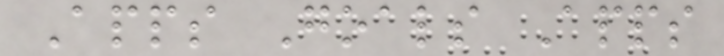Apps Goals Apps
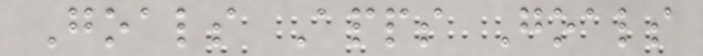Goals Apps Goals
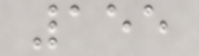155
